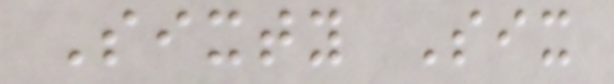Sixty Six
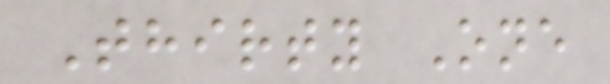Thirty One
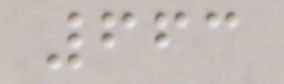663
